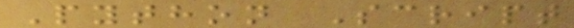Python Script
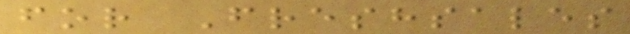for Freshsales
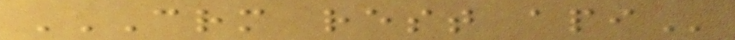CRM REST API
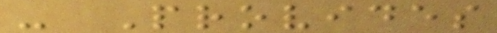- Provides
